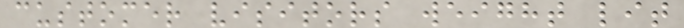customer visitors weight lit
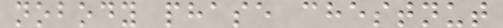nobody phase chestnut
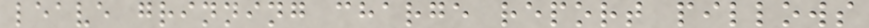leave grinning charge report pillows
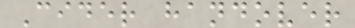Cider handover
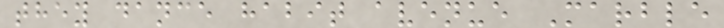they dance habit avenue Marble
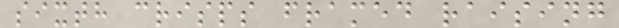sixth crisps framed raising
